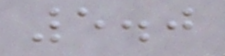5.0
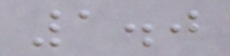1.0
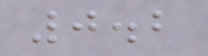0.2
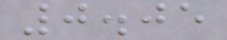0.05
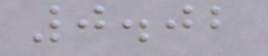0.02
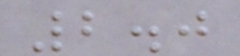2.0
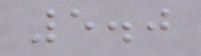5.0
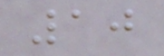10
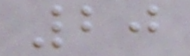20
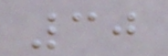30
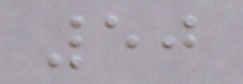50
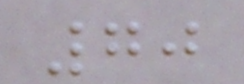70
